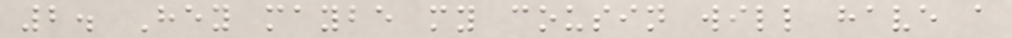2. Hey maybe my cousin will have a
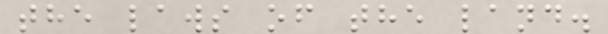the laws of the land.
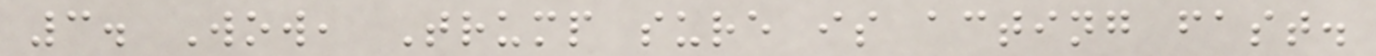3. Wow, Trump sure is acting fast.
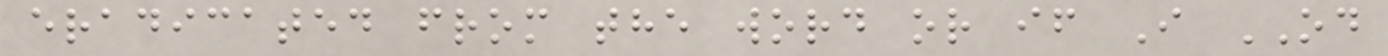eradicated from the word or if I OD
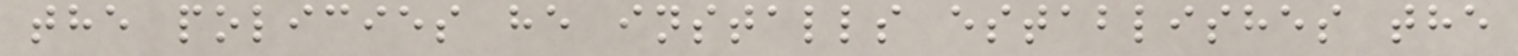the policies he installs establishes the
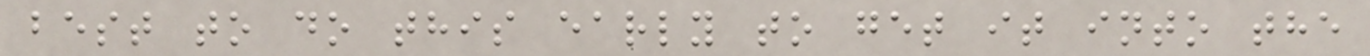best to do this early to get it into the
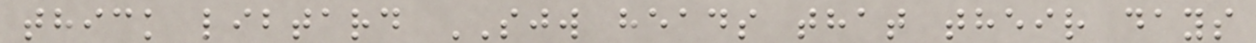thick libtard SJW heads that their days
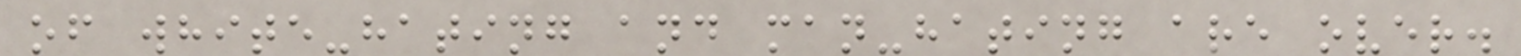of white-hating and man-hating are over.
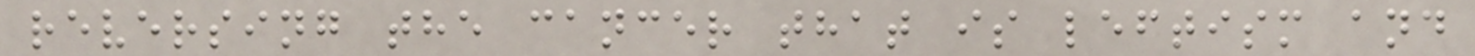reversing the cancer that is leftism and
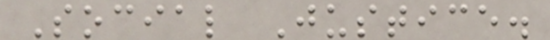Social Justice.
